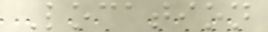Location
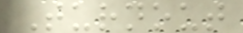Turnout
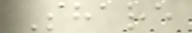Share
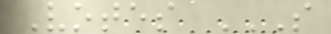Votes S
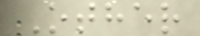Other
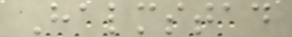Halmstad
